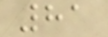81
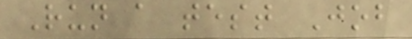Run a test Job
